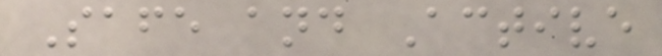Safe and Active
